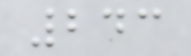243
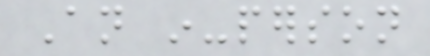An in-person
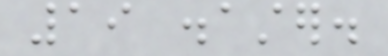19 disaster.
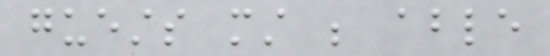guests must be able
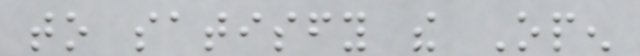to satisfy the Open
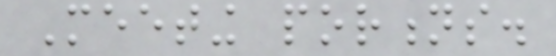Meeting portions.
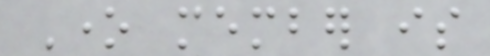One member is
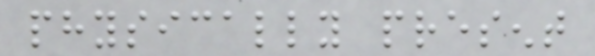physically present
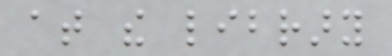at the library
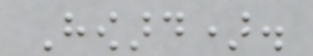Howard).
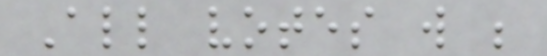All votes will be
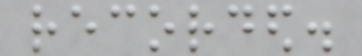recorded.
